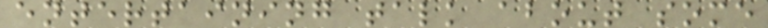entertaining talk about some
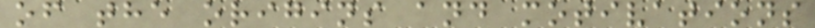of the origins and motivations
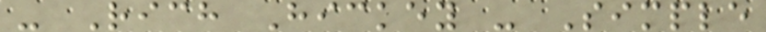- Rich Hickey - Simple
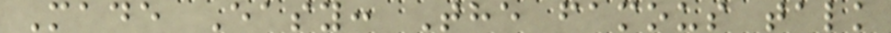Made Easy: The famous talk
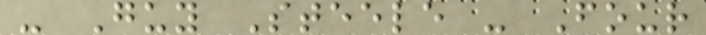- Guy Steele - Four
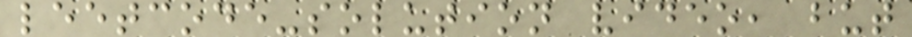leetcode-solution video, but
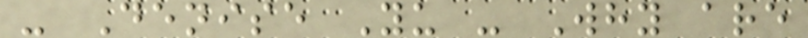- Denise Yu - Why are
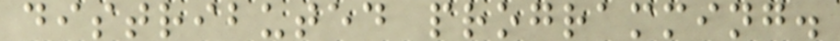distributed programming.
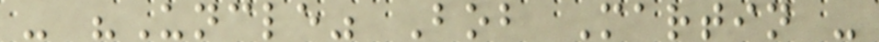- "Uncle" Bob Martin -
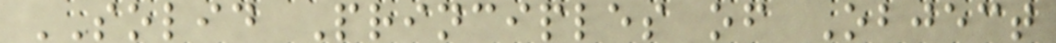SOLID Principles of Object
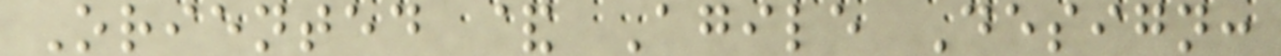Oriented & Agile Design:
